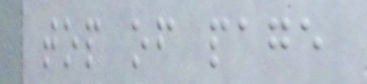top of page
